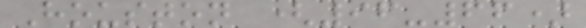Houston (96-66)
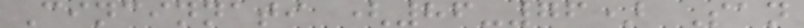Cincinnati (86-76) San
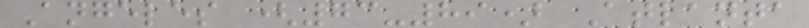Angeles (73-89) Atlanta
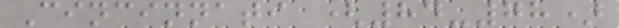Cincinnati (84-78)
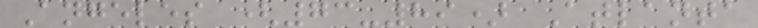Angeles (73-89) Atlanta
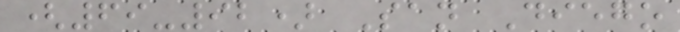(69-92) San Diego
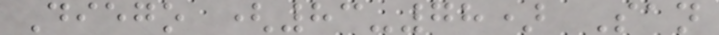Diego (83-78) San
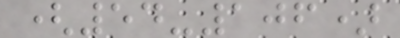(54-106)
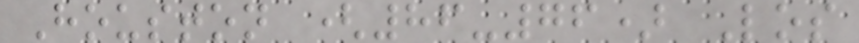Houston (86-76) Los
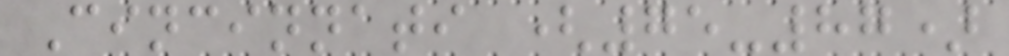Cincinnati (75-87)
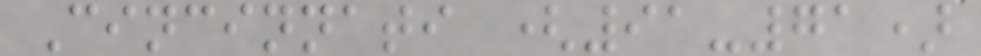Cincinnati (91-71)
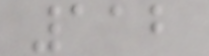112
